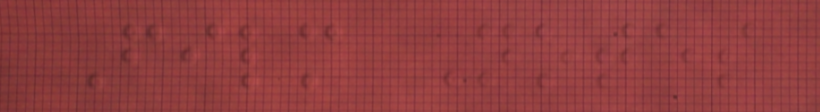Film Notes
